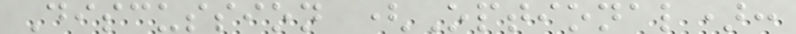Discussion (Optional):
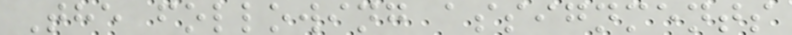The following assignments
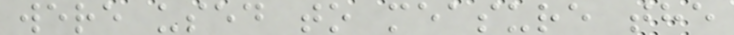were used to measure the
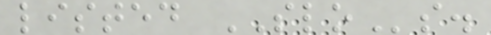listed SLOs.
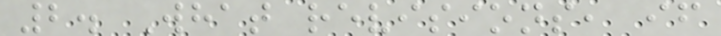2. What revisions, if
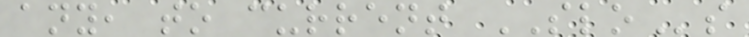any, to current SLOs
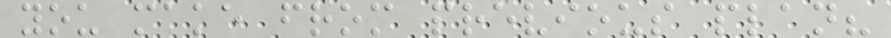you make from previous plan?
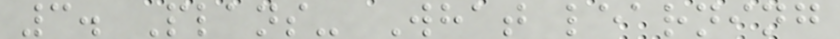3. Plans- What learning
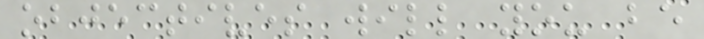objectives will you be
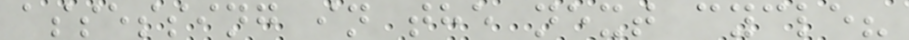assessing in the next cycle?
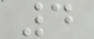4
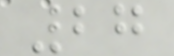27
